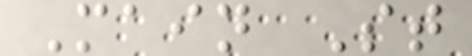Main St
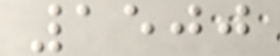1500
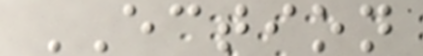ECTION
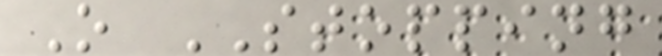O STOPPING
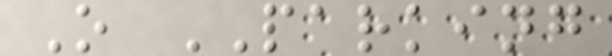O PARKING
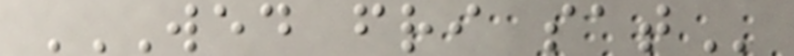WED FRI SAT
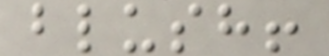blush!
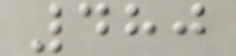480
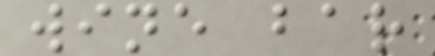wine bar
